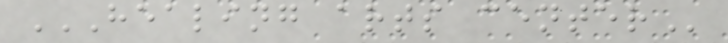HEALING ARTS CENTER
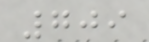709
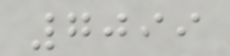7099
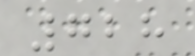728
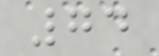74
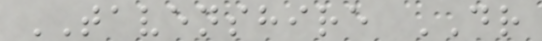TAVENSHIRE DR
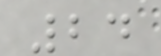24
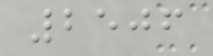2506
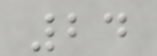24
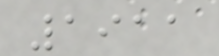1911
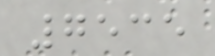7535
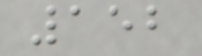152
